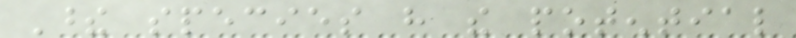These species have the potential
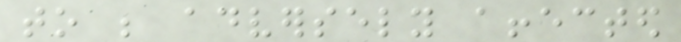to be adversely affected
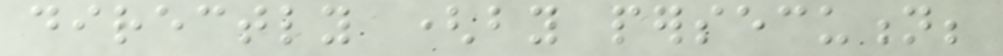directly (by persecution;
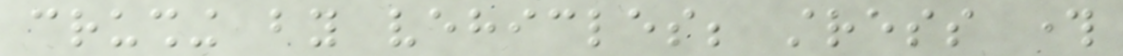crushing by vehicles; stress through
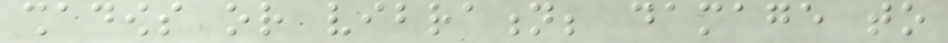shadows or vibration; damage to
